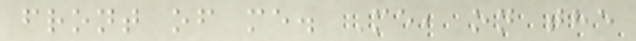front of me. Me, on the
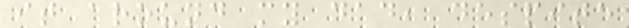it around my dad, despite
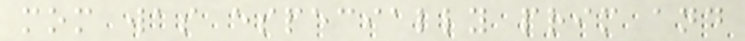mom was especially prim and
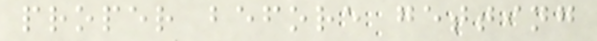proper before getting
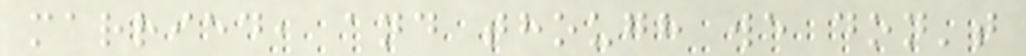married, and though we don't
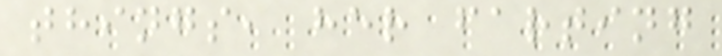things, her farting
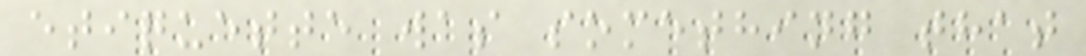etiquette was something that
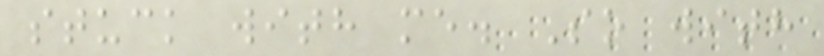stuck with me. So with
